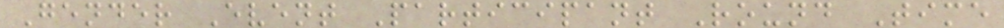Gender Event Participant Round Time
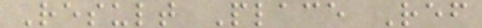Result Place Ref
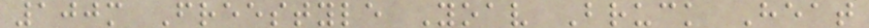100m Freestyle Yoav Bruck Heat
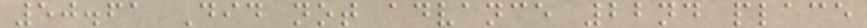50.61 Did not advance 22nd place
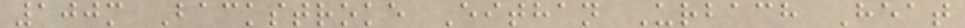100m Backstroke Eithan Urbach Heat
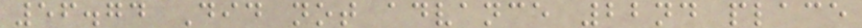56.74 Did not advance 22nd place
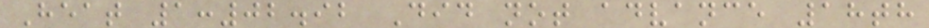Heat 1:02.92 Did not advance 18th
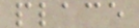place
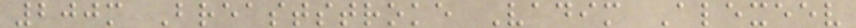200m Breaststroke Vadim Alexeev
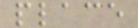place
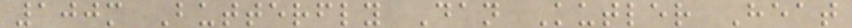100m Butterfly Dan Kutler Heat
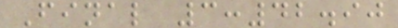Final 3:42.90
